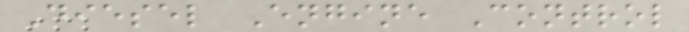Diesel Engine Control
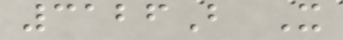3126B X
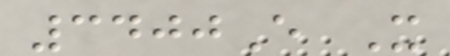3400E X
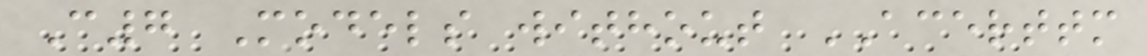C7 Models without ACERTTM
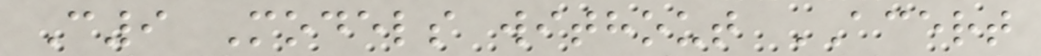C9 Models without ACERT
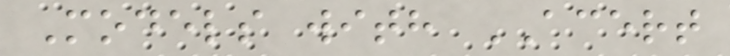Models with ACERT
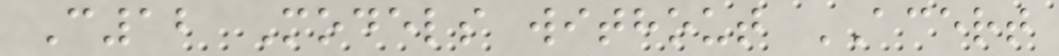C12 Models without ACERT
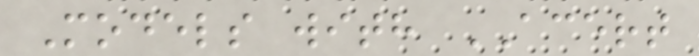Models with ACERT
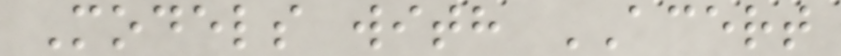Models with ACERT
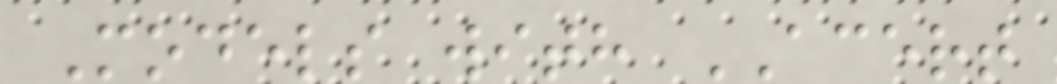Models with ACERT
